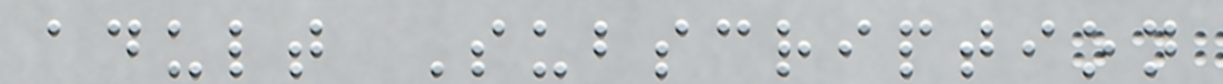adult Subscription
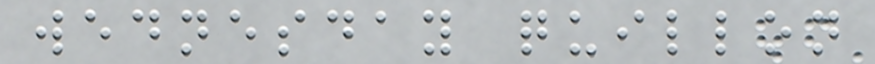wednesday quillon
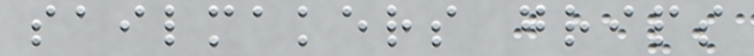sailmakers grips
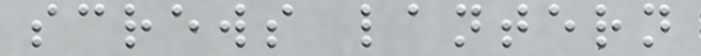screws lantern
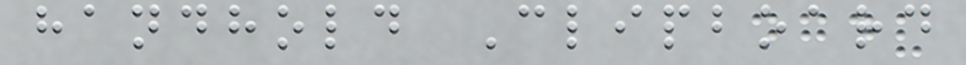handhold Clipboard
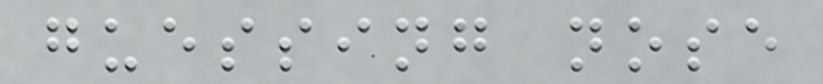guessing nose
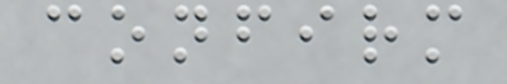confirm
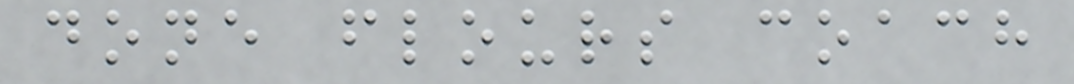done flours coach
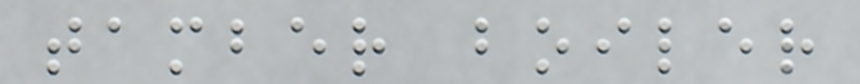tamber boiler
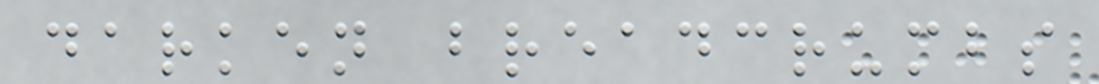darken breadcrumbs
